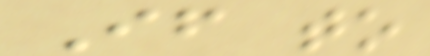If to
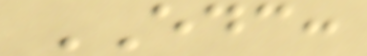EDC:
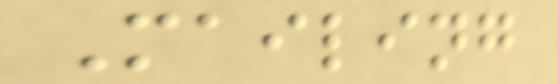Mailing
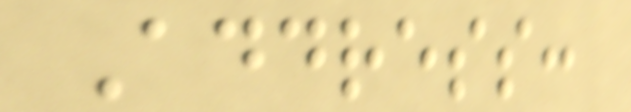Address:
